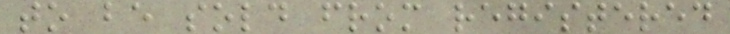to be sold from registered
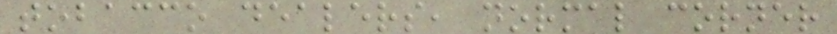tobacco dealers, normal corner
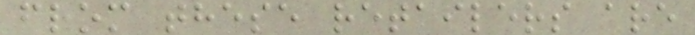from these retailers are
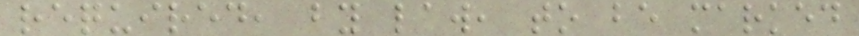required, by law, to be marked
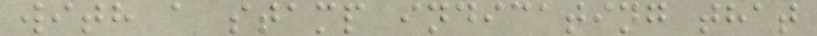with a stamp indicating that
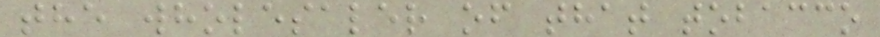the wholesaler of that tobacco
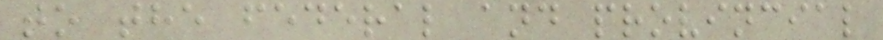to the federal and provincial
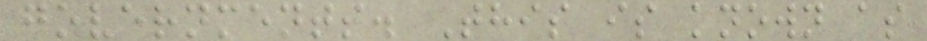governments. This is known as
